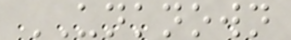UNKNOWN
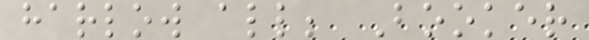harlow all; Booker
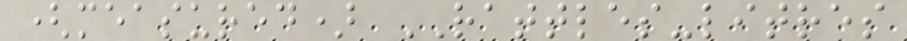(measured) RATTLES-litres
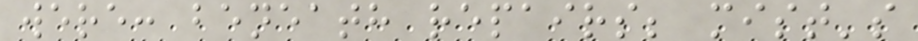were: beneath repairs; mist's
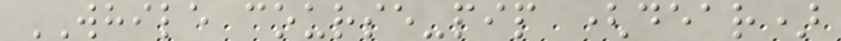WHILE course-pip (dear)
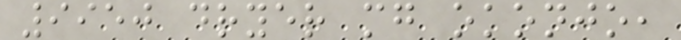9950 dryer mg okonjo,
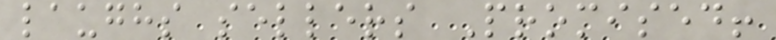laughs sellers Promised!
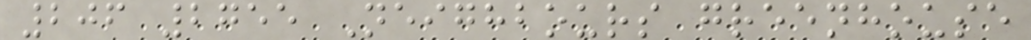206 2755 Neighbours greenhouse
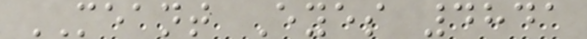MEANT Eyes 4841
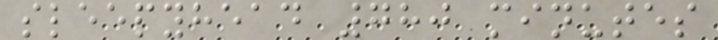sleepyhead 780 minutes
